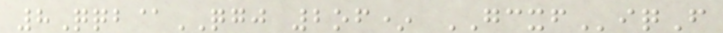8Qqb@QGJ 2of* GCXFiqF
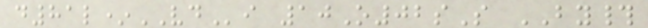d81l*VDi 10O02sS BY#
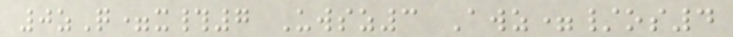0zQ=x#7 Uwsz3 Awz=/os4
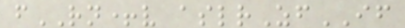fRN+v aslrZfIF
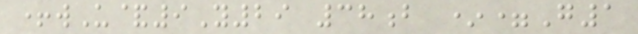+wU&9Y29 38b *=G1
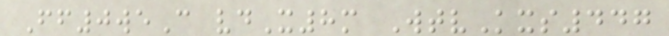Ff0weC vdX8m WtvKxs447
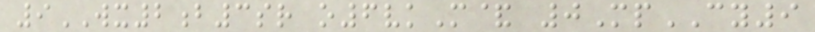9WX2b3sr o6vkM& 0MpCY9
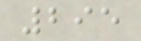295
